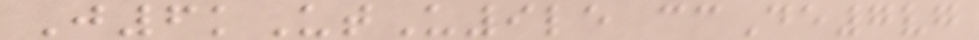J6kUtU9le ccDe7vg
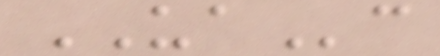UAc
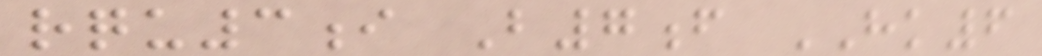rqu3i B7f HK6
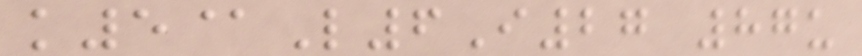k5@L6I27 87u
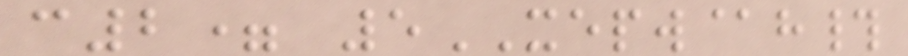c2= 5XEPW@h#
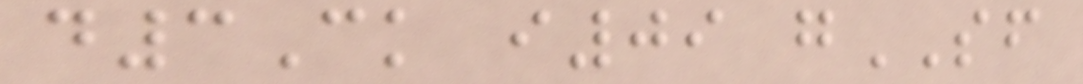d3Ck i09 gSF
